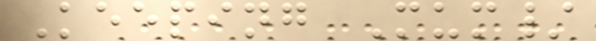Keeping Mum/
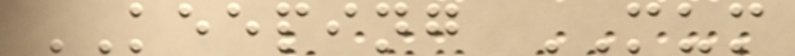KEEPING MUM
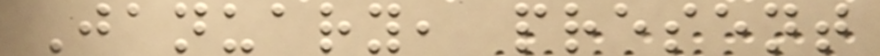January, present
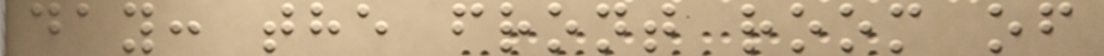day: the front room of
